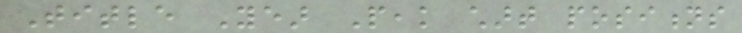Title Year Peak chart positions
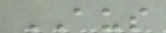AUS
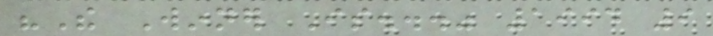"The Winner Is..." 1994 9
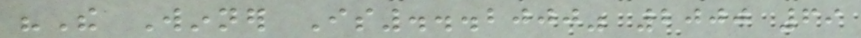"The Winner Is...2000" 2000 69
